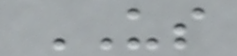US
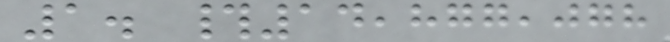1. #14,877,078
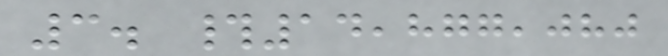3. #14,877,080
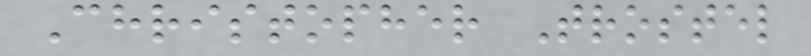Christopher Trostel
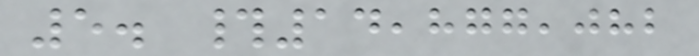5. #14,877,082
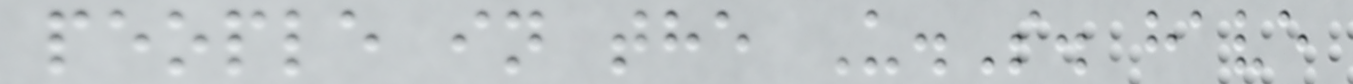people in the U.S. have
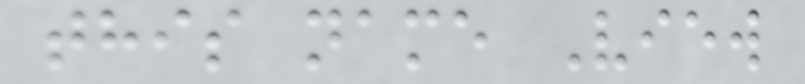this name View
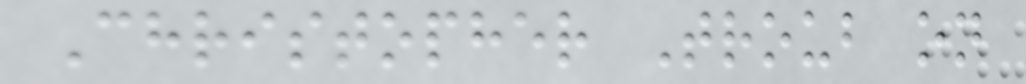Christopher Troub on
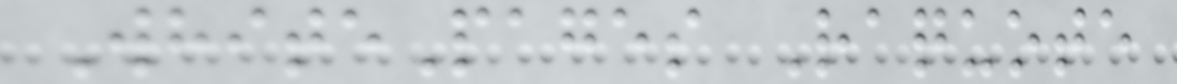WhitePages Raquote
